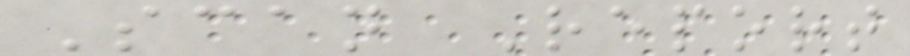Scan Report
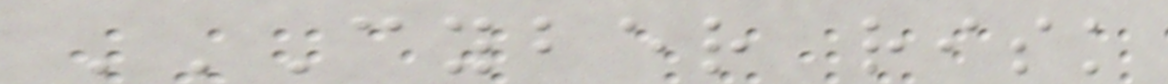CYBER RISK
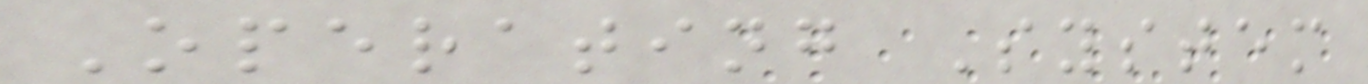Operating System
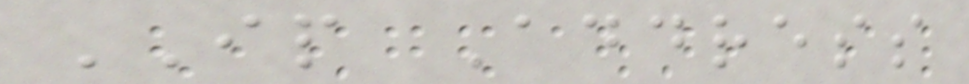IP Address
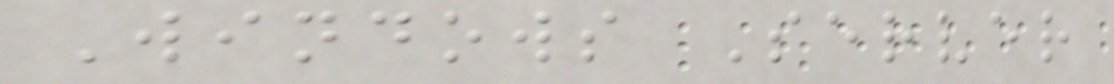Windows Server
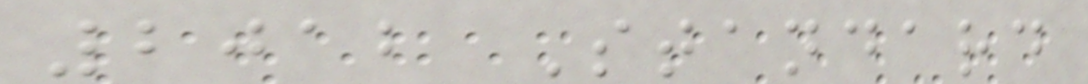2012 Standard
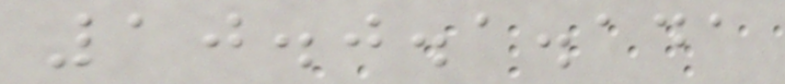10.0.1.141
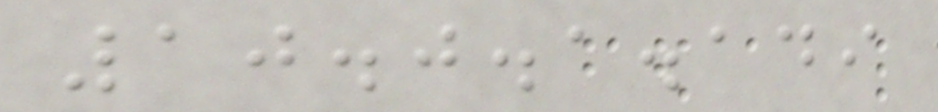10.0.1.149
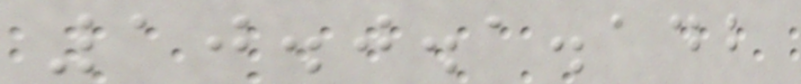10.0.1.142
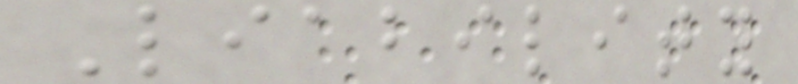Liability
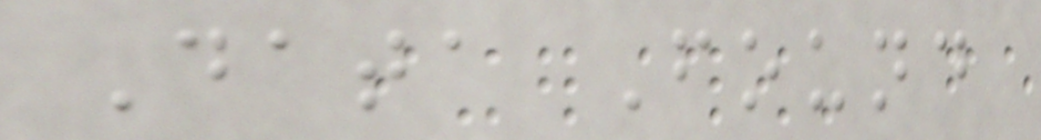Data Found
